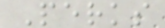Perks
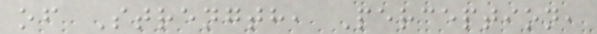of Strength, Perception,
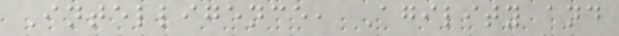Intelligence, Agility and
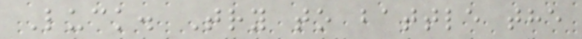Luck. Try to battle the
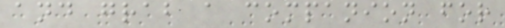and grab a companion for
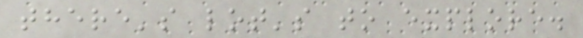there's lot's to explore.
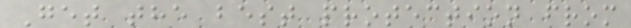Get the best protection from
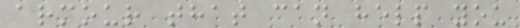armour that can help you
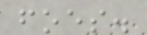foes.
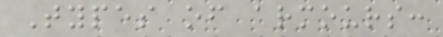Types of armours:
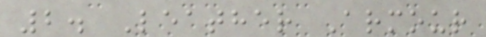2. Leather Armour
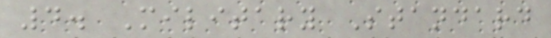4. Military Standard
